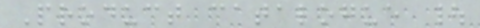Product catalogue |
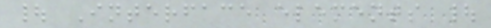| Interface elements |
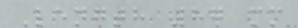Length 87 mm
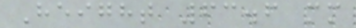Height 63.6 mm
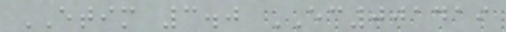ETIM 3.0 EC001419
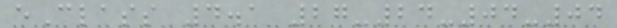eClass 4.1 27-24-04-04
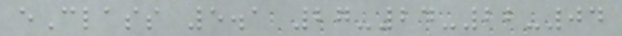eClass 5.1 27-24-22-04
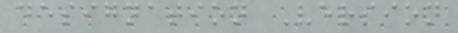designation Version
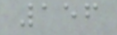156
